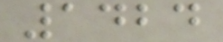1424
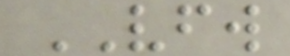VFW
